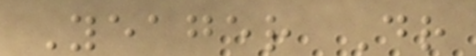Yeager Dr
